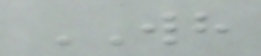WH
